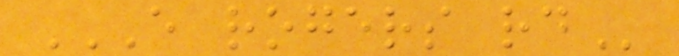E ROGERS RD
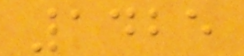1425
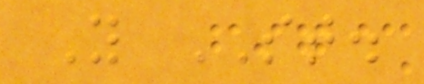Y ST.
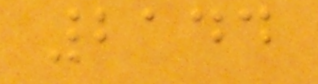2144
